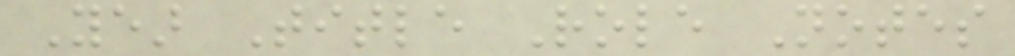Year Title Role Notes
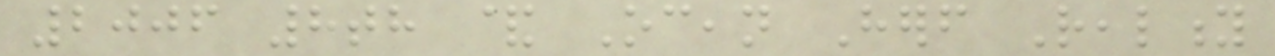2006 8th & Ocean Herself Reality
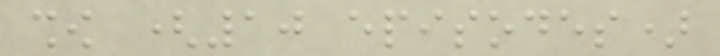show (10 episodes)
